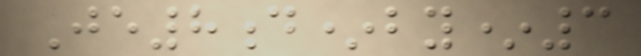Je8d*by*3
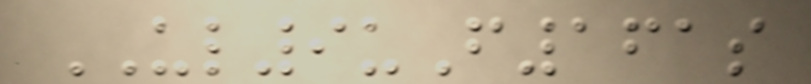UL9uF161s
